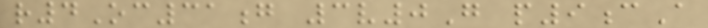r4Oc31g 3v0G p9cA
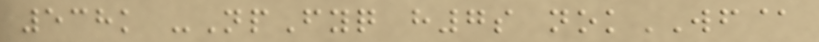538k -NpFyq h7s nokWF@
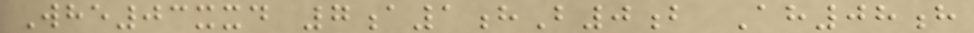Whe03xxd 7a1hB0b Ah08h
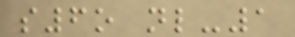s6o nl-1
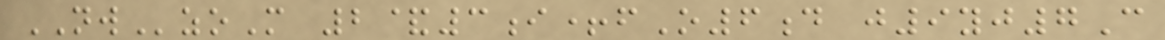NWzoM 2&3i+fO6d j9yj7C
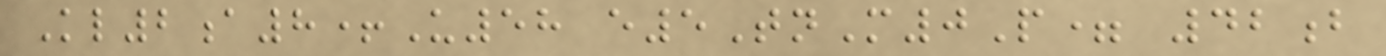Kl2a8+U58 e5TnM0P= 42b
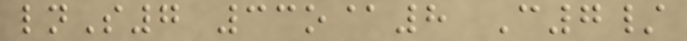lnS7 33o@8 C7/
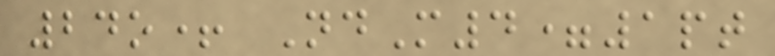24o+ NdM4=1pt
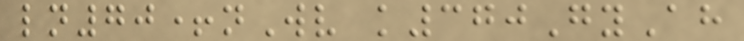ln70+nWv k370GyAh
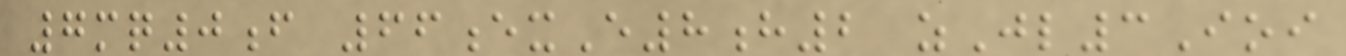7mq0f 66exE8h2 zJl3Ioi
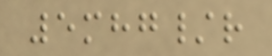5mhg/r
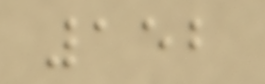152
